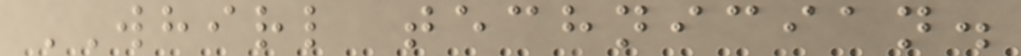WHIRL technician.
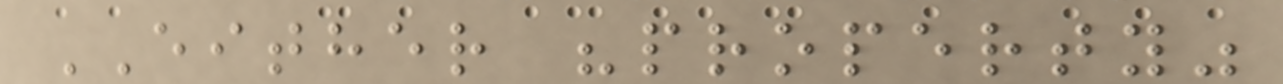EITHER "property"
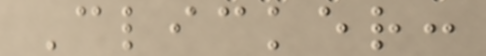Clicker:
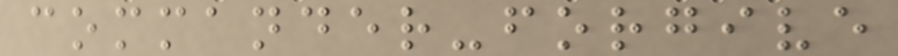commander-forgive
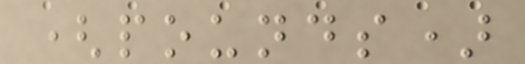(pounds)
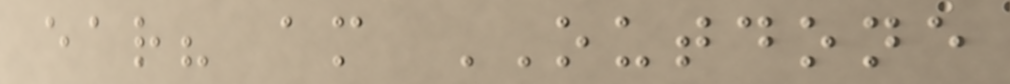ear? am OUTDONE
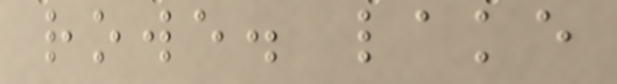rowe. lake
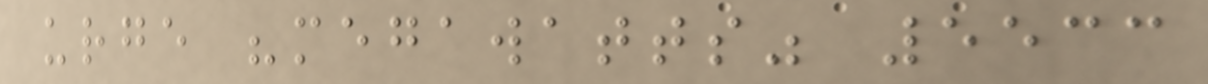urge "megawatts" 5533
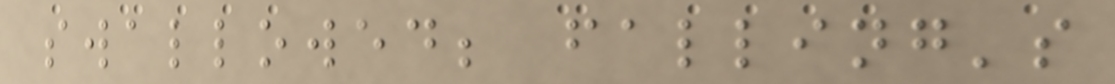swallowed; falling's
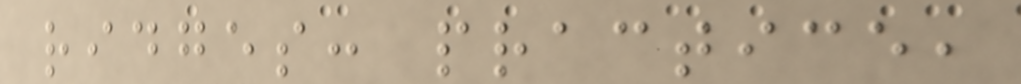ridges: practice,
